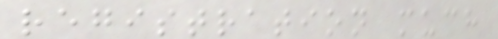registration much
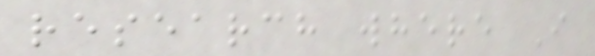research where I
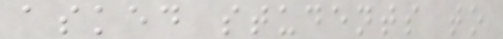asked students to
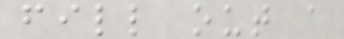fill out a
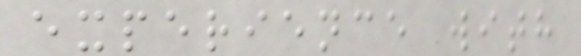experience with
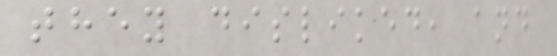they disliked, and
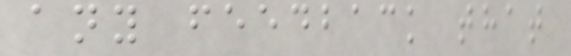any feedback that
